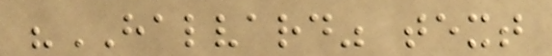"HALVARD" text
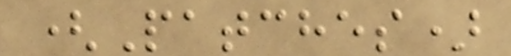(Patches)
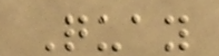Quay
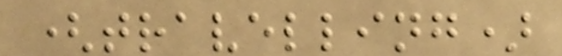(travelling)
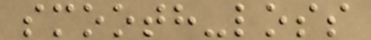smooth-loss
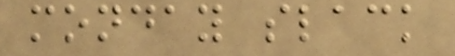monday slack
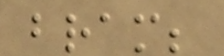bram;
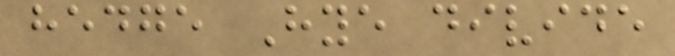hedge Hye divide
